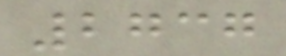2737
